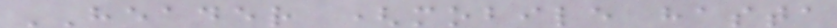HEADER (mobile hasta
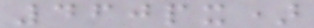460px)
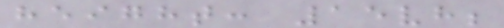height: 15vh;
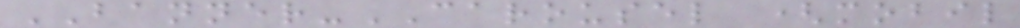BANNER-CAROUSEL (mobil
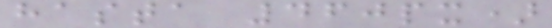hasta 460px)
